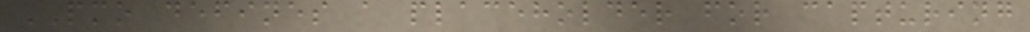PMO defines a placeholder for capturing
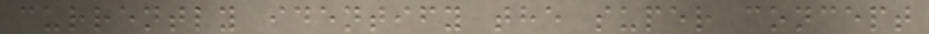currently identify the super concept
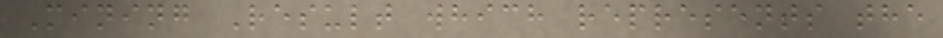Mining Result which represents the
